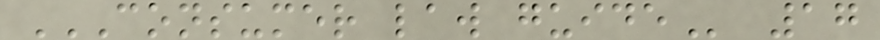CONSUMER LAW GUIDE 17
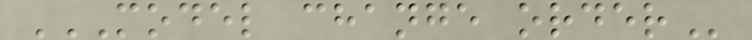MODEL CHANGE ORDER
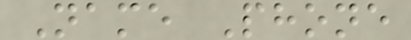Name Phone
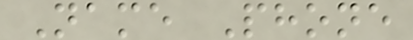Name Phone
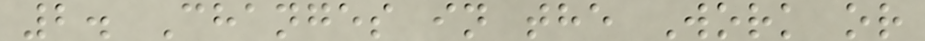2. Changes in the Work or
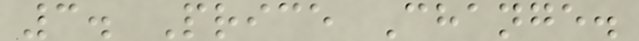3. Price Change.
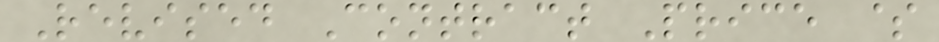Revised Contract Price $
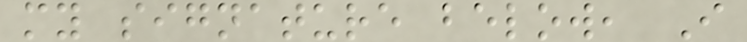my signature below, I
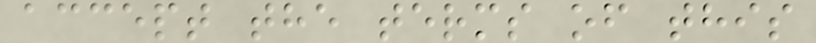accept the terms of this
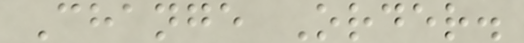Change Order.
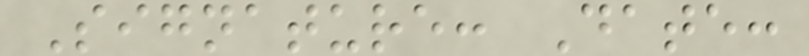Signature: Date:
